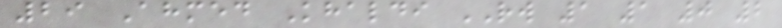29 Ahmed Khaldi RW 1 1 0 2
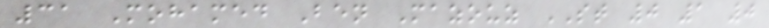31 Mohamed Ben Mazouz ST 0 1 0
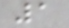1
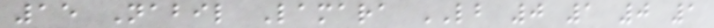15 Nabil Lamara LB 0 1 0 1
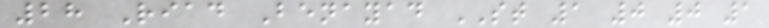28 Riad Benayad ST 1 0 0 1
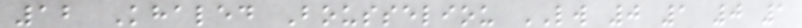12 Khaled Bousseliou LW 0 1 0 1
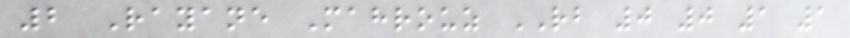2 Rayane Mahrouz RB 0 0 1 1
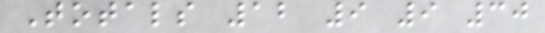Totals 12 9 9 30
